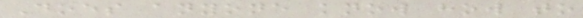Does anyone know how to
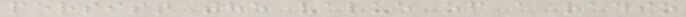persist the value of a radio
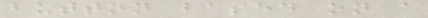button based on a
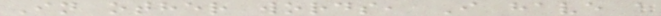In other words, I have a
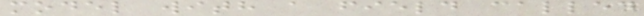model with a field called
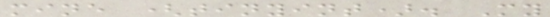mine (tinyint). My
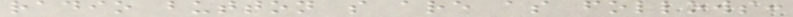radio button s are as follows:
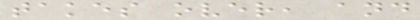takes over, and
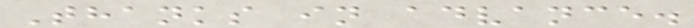Thanks in advance.
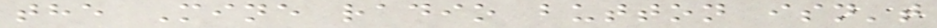the Mine radio button isn't
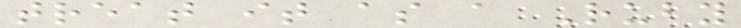treat it as a Ruby
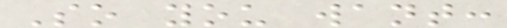So you want:
